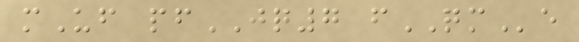mUf pfJQ7 fQMe
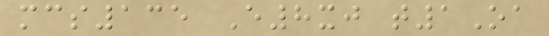mcs135 E8xj t1Oa
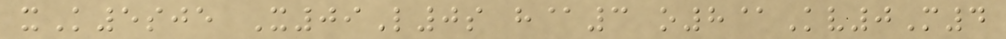xK5sje X09L0s h@3 o8@Kv0M4
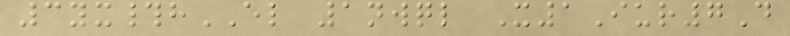3yx#hEL 1nwql X1Iur7D
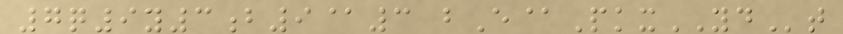7q9y3b9@3 bE@PkxYDt
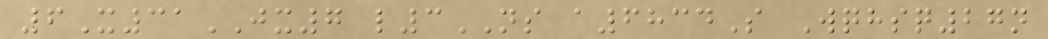6X31JX7 l3NS a6834S Wqhsq27n
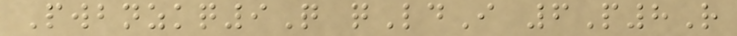Pwbnzkq9Q qLdI 6P8R
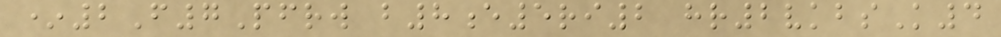*2F7Pfrw b8e5ri2 hr2vkbsK4
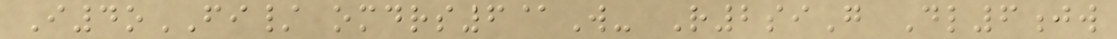I4oFI/ omdrs6@W- R2siG Dl6jw
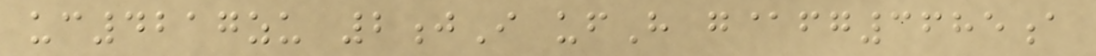uc4217zu 2jI ufH g@fg3685a
